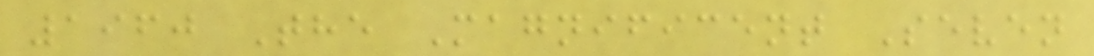1960 The Magnificent Seven
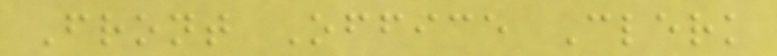Front Office Clerk
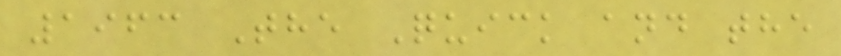1963 The Quick and the
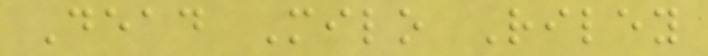Dead Milo Riley
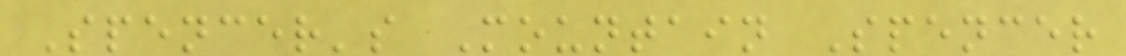Spencer's Mountain Spencer
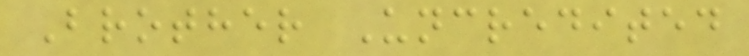Brother Uncredited
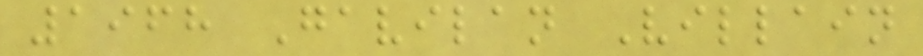1968 Gavilan Villain
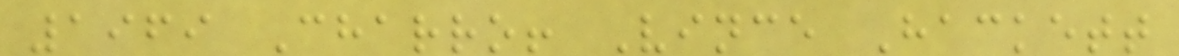1969 Charro! Vince Hackett
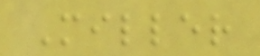Miller
